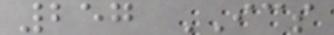257 ICS
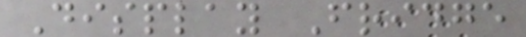Display Fridge
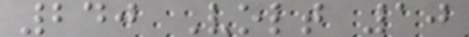240 Volt 10
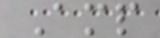Amp
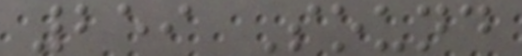259 Sound
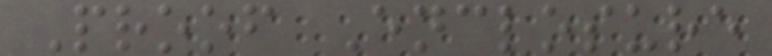Proof Enclosure
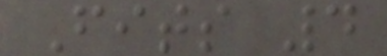Fits 4
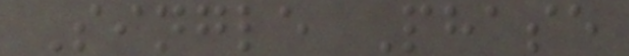Single Phase
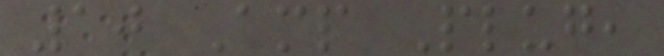10 Amp Plug,
